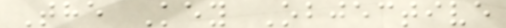The Key Objective
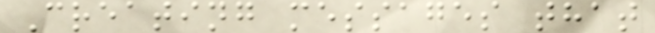Creating messages that
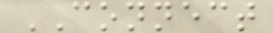CONNECT
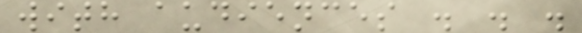with audiences . . .
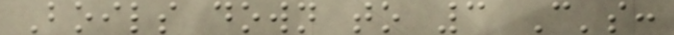Boils down to 3 C's:
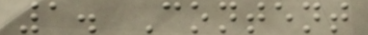1. Content
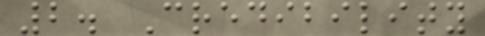2. Credibility
